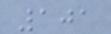101
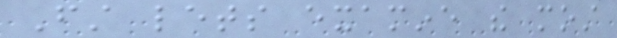First lets examine the most
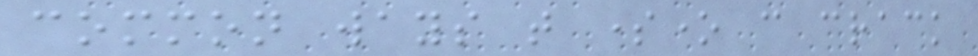common ways that someone can crack
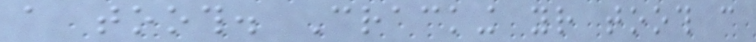a tooth. Cracking your tooth can
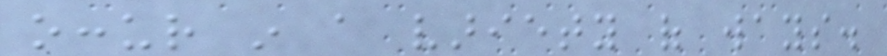occur in a variety of ways.
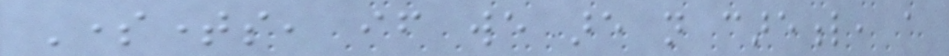Sometimes, if we are not careful, a
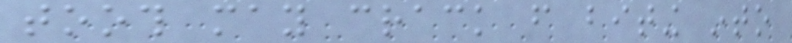tooth may crack from biting into
